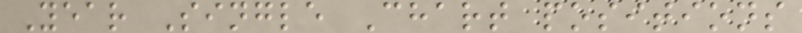Year Single Chart positions
